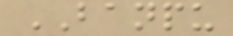BANPU
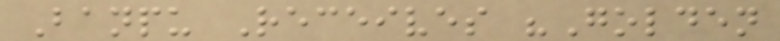Banpu Receives "Golden
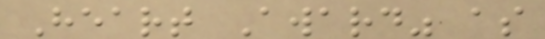Heart Award" as
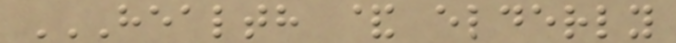HEALTH & ELDERLY
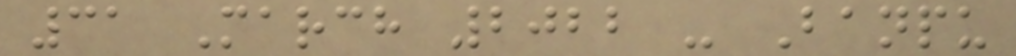31 March 2022 - Banpu
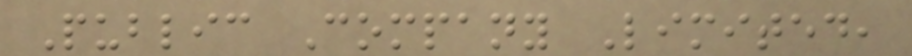Public Company Limited,
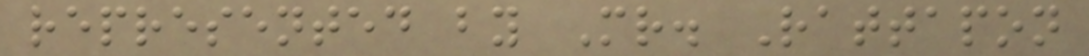represented by Mr. Rattapon
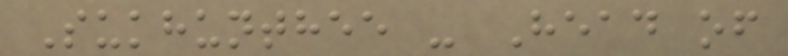Sukhunthee - Head of
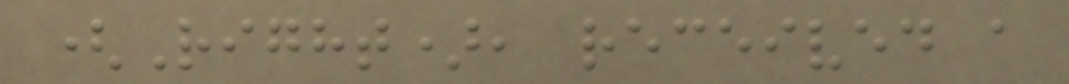(Right), received a
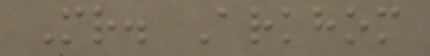Mr. Arkhom
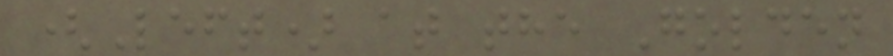(Left) at the Golden
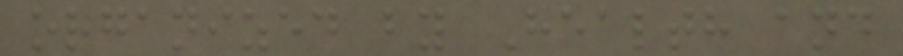organized by Health and
